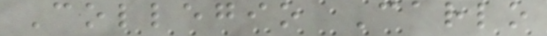Collegio Carlo
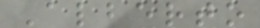Alberto
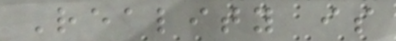Reality is
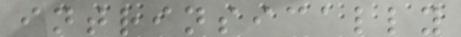intrinsically
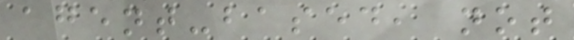agent-based, not
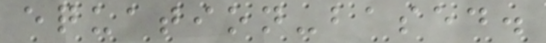equation-based.
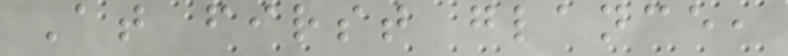At first glance,
